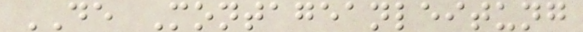DE Montageanleitung
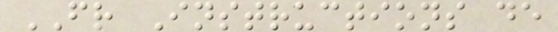FR Instructions de
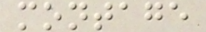montage
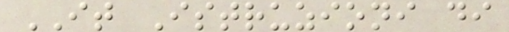IT Istruzioni di
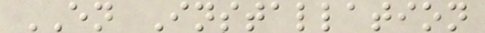EN Installation
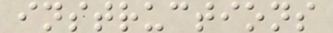instructions
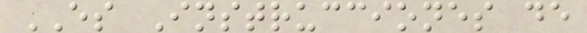ES Instrucciones de
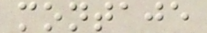montaje
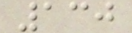130
